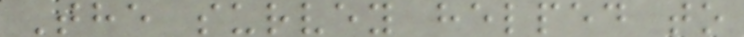The survey helped to
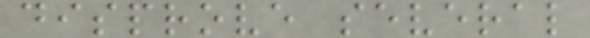disprove several
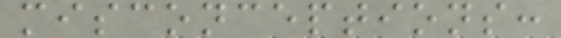misconceptions:
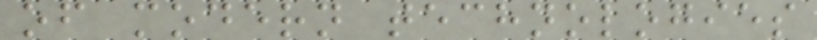of modern technologies
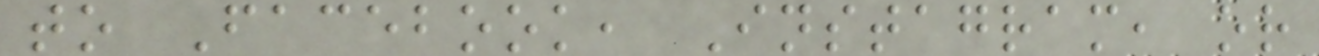to Facebook, Instagram, or
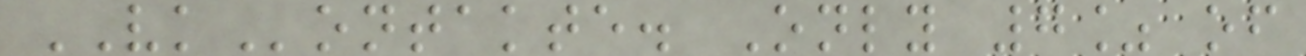VKontakte. Only 7% of
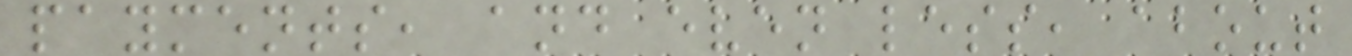payments, and even less, about
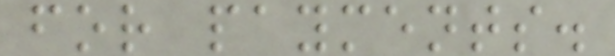for payments.
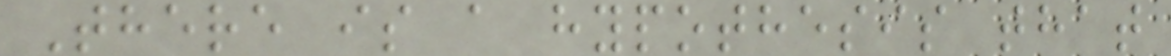There is a hypothesis that
